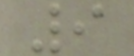9
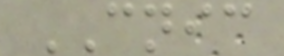CNIC
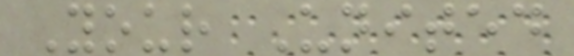Your United
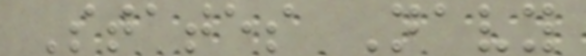States Navy
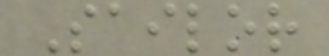Sailor
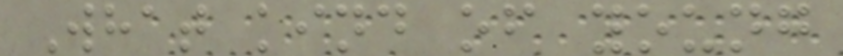What kind of young
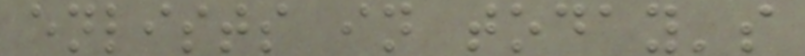enlists in today's
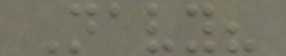Navy?
